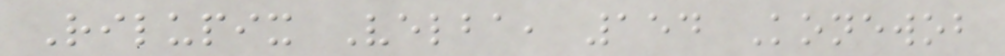Rilupix Velba, 154 Konewob
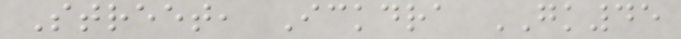Street, Ickdra GK45
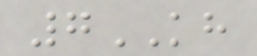7KH
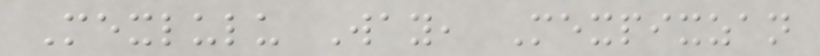Mexlulu Way, Mexpixzan
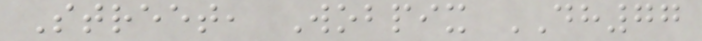Street, Wobpix DH77
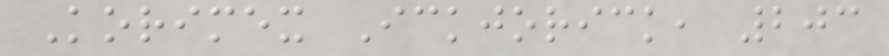Korimex Ickjorick, 203
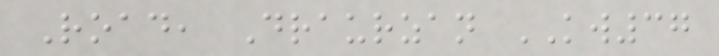Road, Draurzan KW37
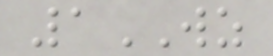1WZ
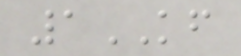1KF
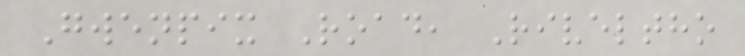Gwenpix Road, Riveltho
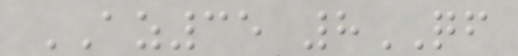AZ35 8QF
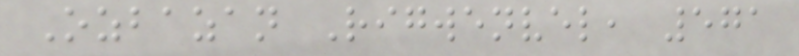Ozbazan Rigwenvel, 571
